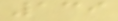139
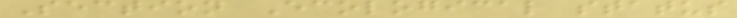Section Ecological status
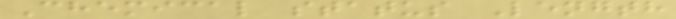Chemical status Length
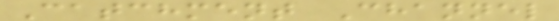Catchment Channel
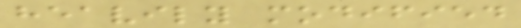heavily modified
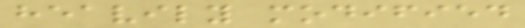heavily modified
